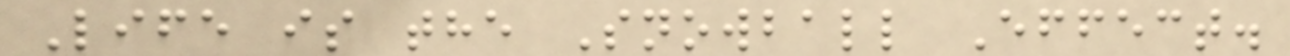Life is the Snowball Effect.
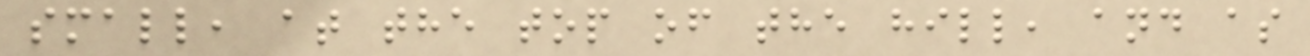small, at the top of the hill, and as
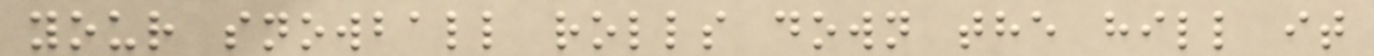your snowball rolls down the hill it
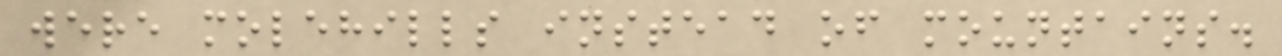were molehills instead of mountains.
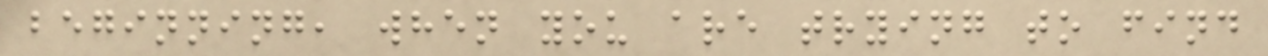beginning, when you are trying to find
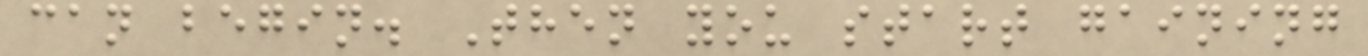can begin. Then you start gaining
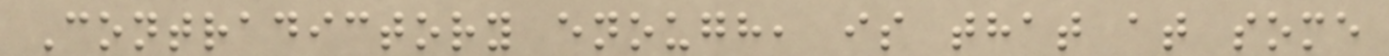Contradictory enough, is that at some
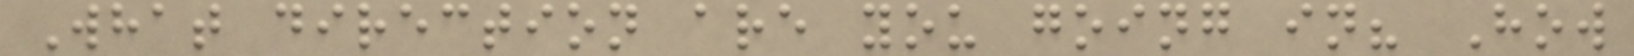What direction are you going in? How
